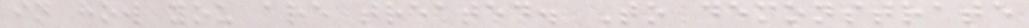in how you are treated. To demonstrate
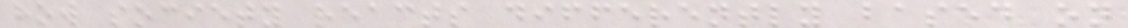how society reacts differently based on
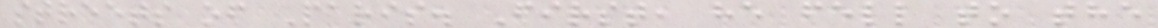streets of Paris. First, he fell to the
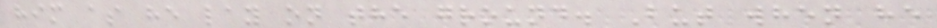him as he lay on the ground. But when he
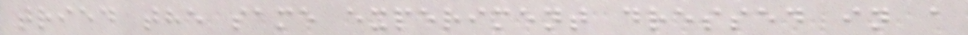tried the same experiment dressed in a
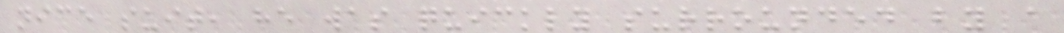nice suit, he was quickly surrounded by a
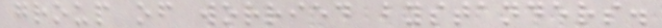group of worried bystanders.
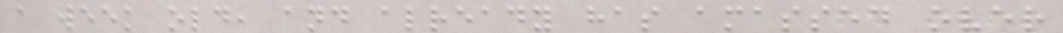a week old, and already has amassed over
